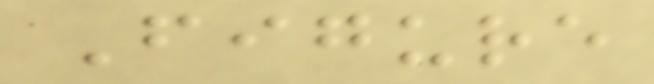Figure
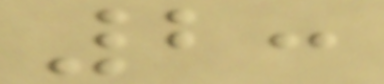2:
